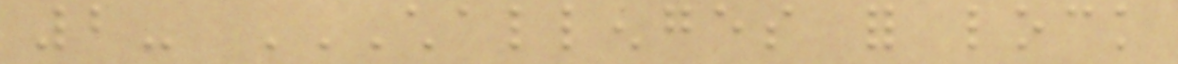2- CHALLENGES FOR LOCK
